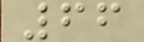66
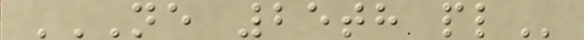NE 25TH PL
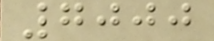7000
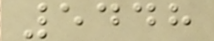5448
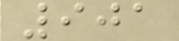901
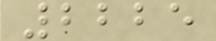2225
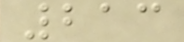213
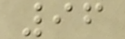96
